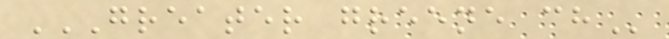GREATER GREENE CH
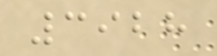3928
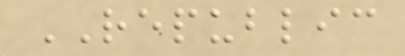REPUBLIC
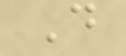D
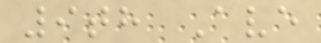9th Ave
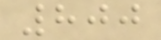800
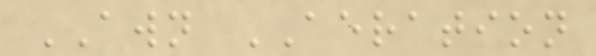AWN AERATION
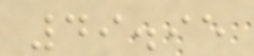49.95
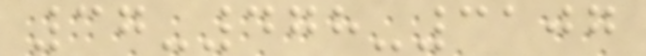37-478-3107
